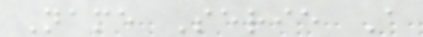Name Serie A
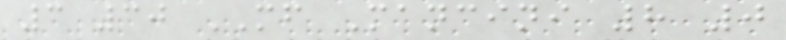3 30 MF Mancini 8 0
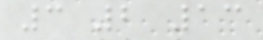3 2 13
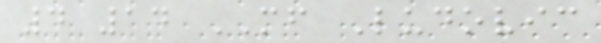4 14 MF Ludovic
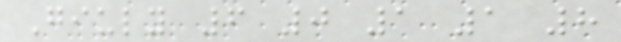Giuly 6 0 1 1 8
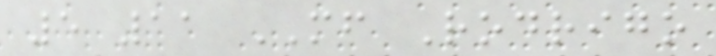5 11 MF Rodrigo
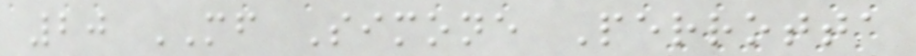20 MF Simone Perrotta
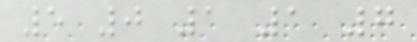5 0 1 1 7
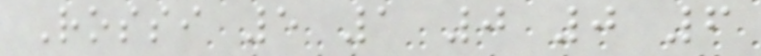Rossi 5 1 0 0 6
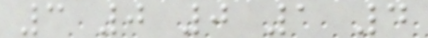3 0 0 1 4
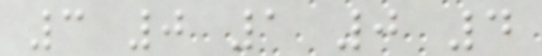3 0 1 0 4
